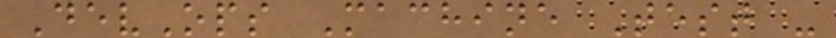DevOps Machine Test -
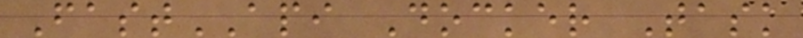FastAPI Docker Task
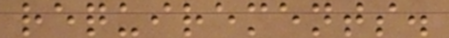requirements.
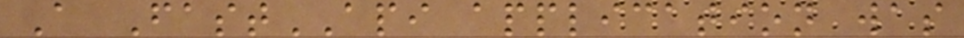A FastAPI application was
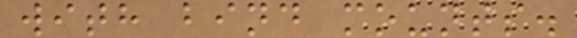with bind mounts.
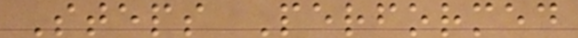Steps Performed
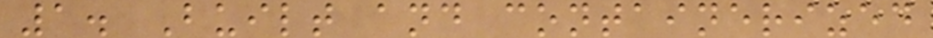1. Built and containerized
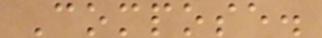Compose.
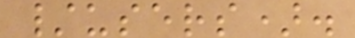/users).
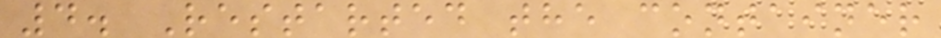4. Restarted the container
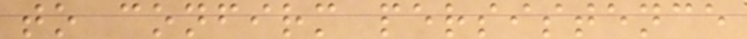to confirm persistence
